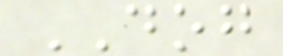DOG
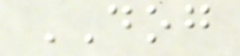DOG
